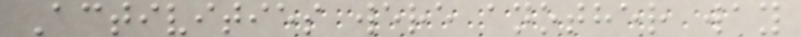Activities were another way
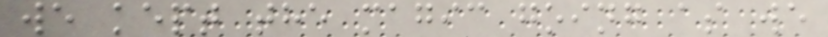we kept the magic going as we
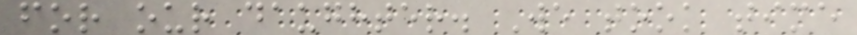for our daughter. We took time
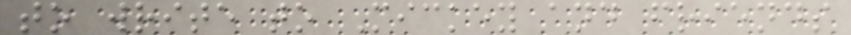to write to Mickey and friends
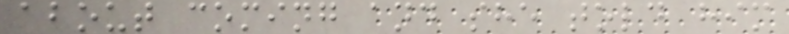about coming and she told him
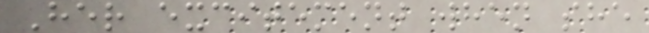Her excitement when she
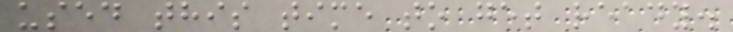used this time to get ready.
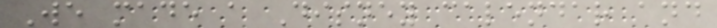We made a Disney calendar and
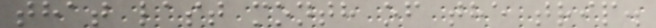that last month of the trip.
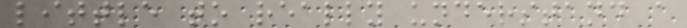little to really understand a
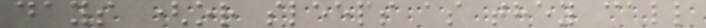days (or sleeps as they call
